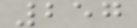257
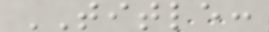TITLE:
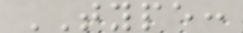TYPE:
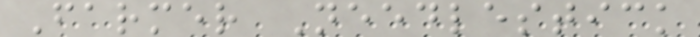Farmer Needlestick
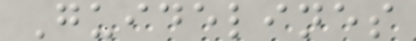Guidelines
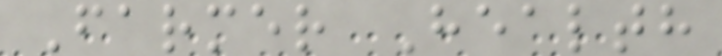Farmer Health
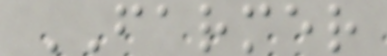FARMER
